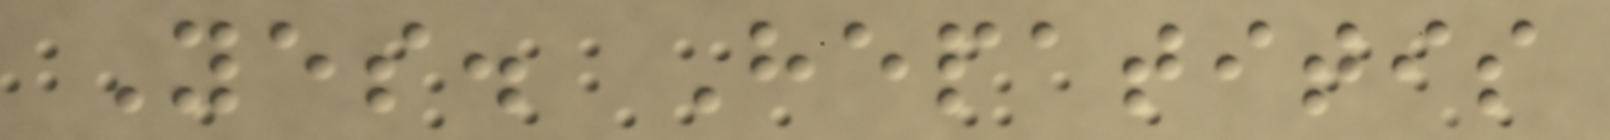Yes. Hepatitis
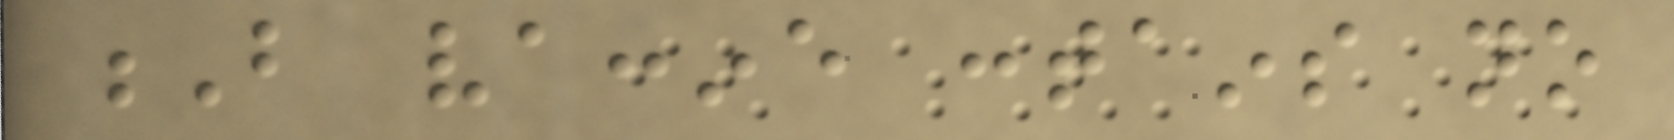B vaccine contains no
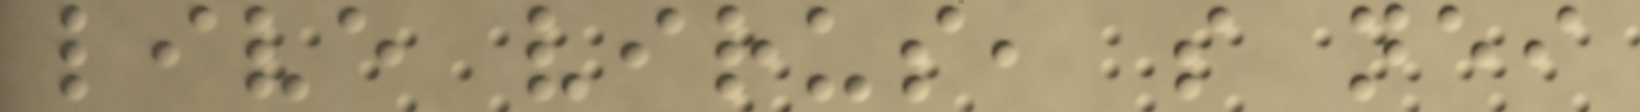live virus, so neither
